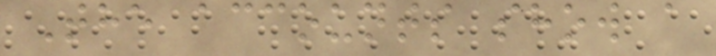The accounts show a
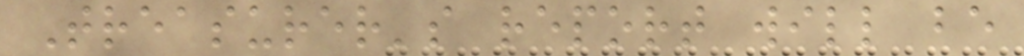Treasurer's report will be
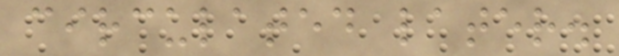circulated later.
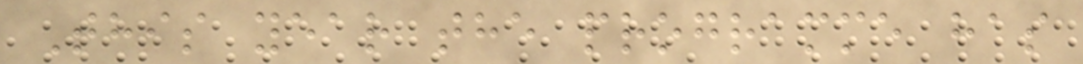This year the programme has
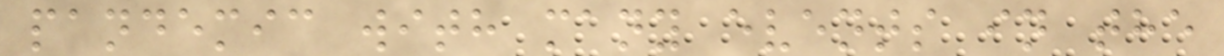pandemic with many events in the
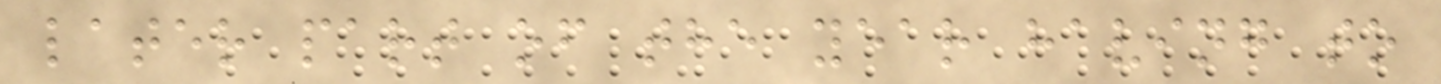later part of the year having to
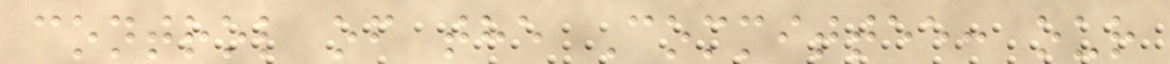control of the Committee: our
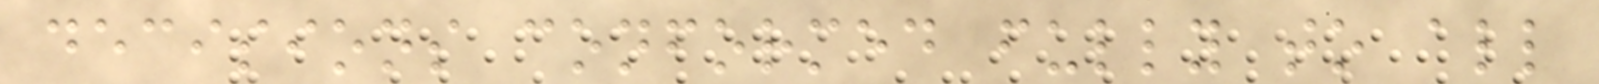decisions conformed fully to all
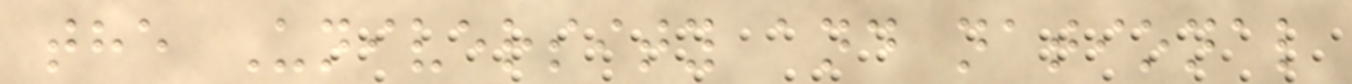the University and national
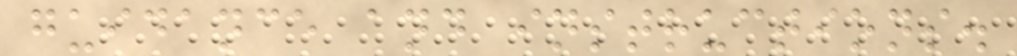guidance and instructions.
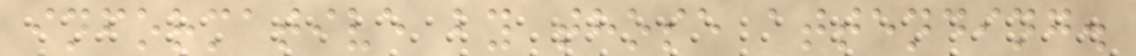informative by those attending.
